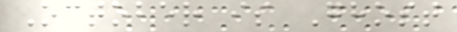October is Ghost
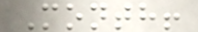Month!
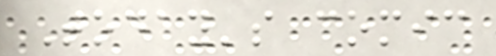Today's comic
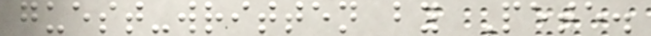guest-written by Pete.
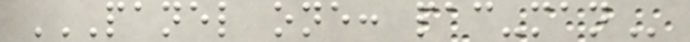PANEL ONE: PAC-MAN
